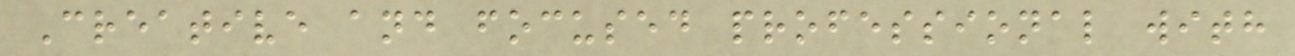Creative and focused professional with
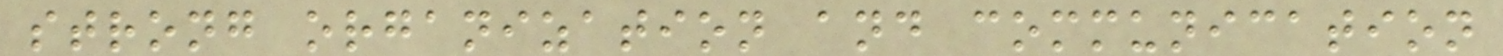strong organization and communication
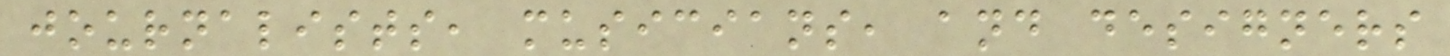journalists, musicians, and designers
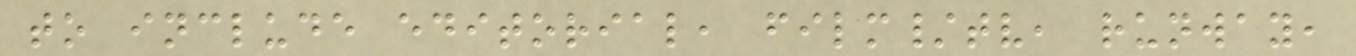to include editorial, film/tv, runway,
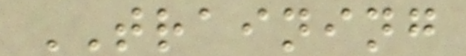TRAINING
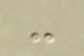-
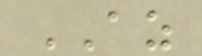AZ
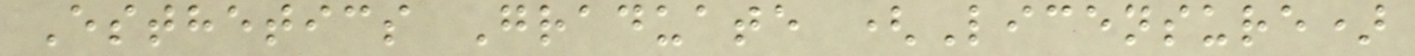Esthetics Graduate (Licensure)
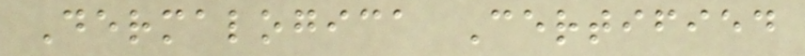Dermalogica Certified
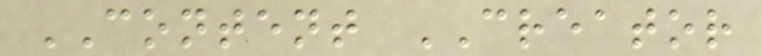CONTENT CREATOR
